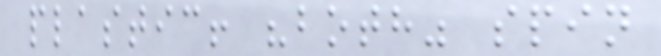plastic! "both" spin
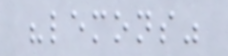"lemons"
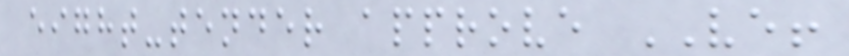eight-tender approve VE!
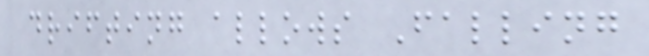drifting allows Falling
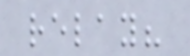relay?
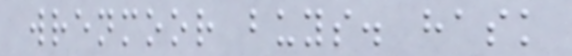wrenmoor buys. hask
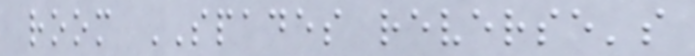room SPADES reverse's
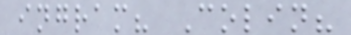ingram? Colin?
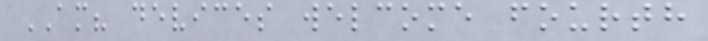AM? devices welcome fourth
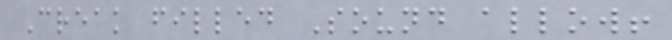Creak filled Sound allow!
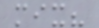mix?
